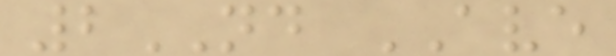2ND AVE
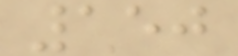150
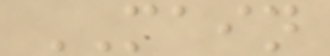MAIN
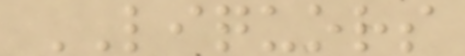LIQUORS
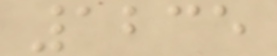1235
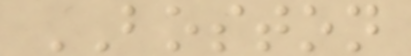BOSTON
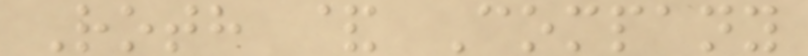Roth & Company
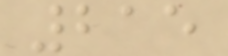215
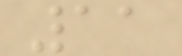11
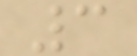3
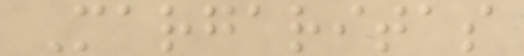Margaritas
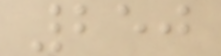250
